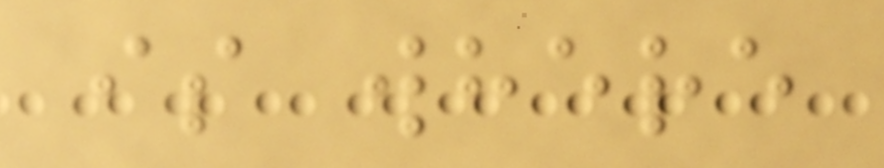is where
